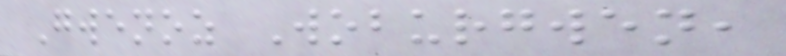Gwenoz Woburgwen,
